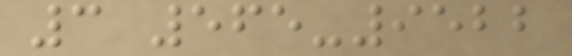3 565-9522
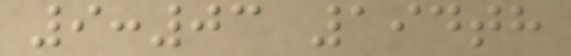9:03 194th
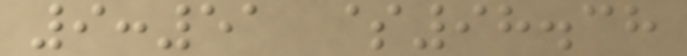9:51 $98.38
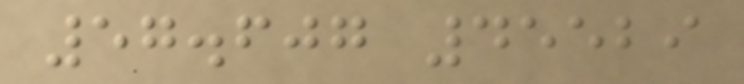57.607 45529
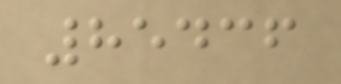85436
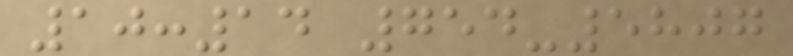10:14 754-5807
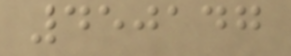450147
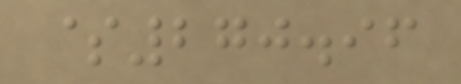$270.96
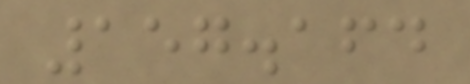157.164
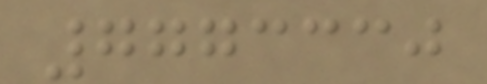7773330
